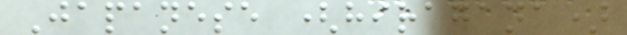Japanese (hiragana)
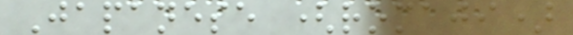Japanese (romaji)
